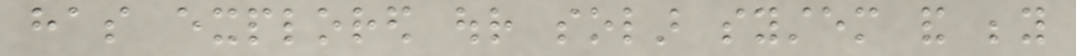has explored our solar system and beyond
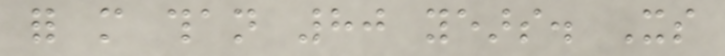for more than 80 years. Its
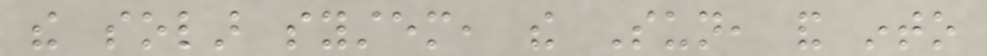the solar system, the Sun, and into
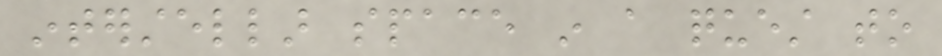interstellar space in a quest to
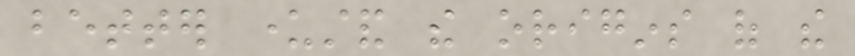better understand the origins of the
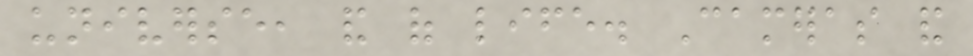universe, and of life. Cameras and
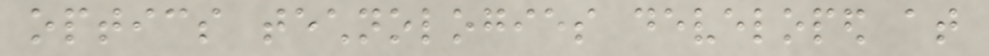optics technologies developed at
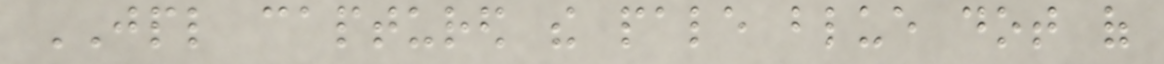JPL captured the pale blue dot of
